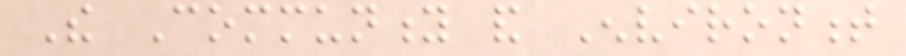The Community and Environment
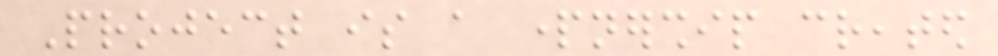Project is a partnership created
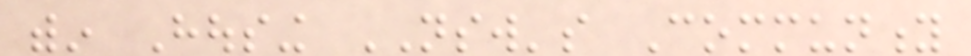within Housing NSW's Community
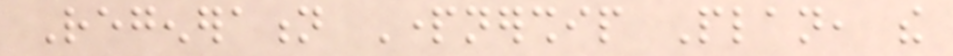Regeneration Partnership Plan, the
